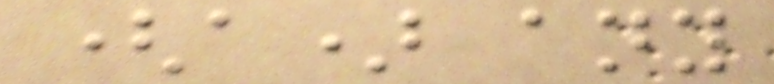(a) any
